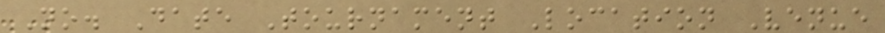No. Date Tournament Location Venue
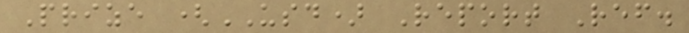Prize (USD) Report Ref.
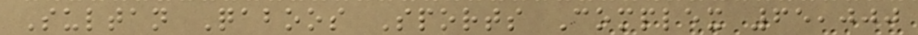Sultan Qaboos Sports Complex 65,000
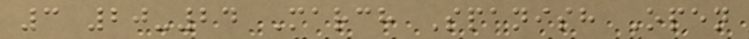3 20-24 March Spanish Open
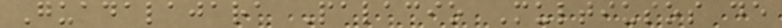Guadalajara Palacio Multiusos de
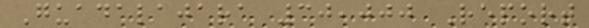Guadalajara 30,000 Report
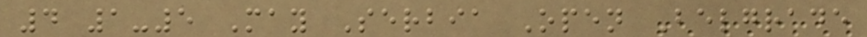4 1-5 May Serbia Open Belgrade
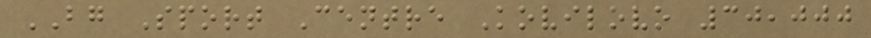BG Sport Centre Kovilovo 30,000
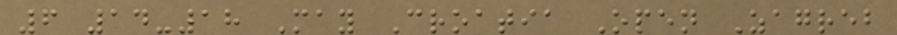6 14-18 May Croatia Open Zagreb
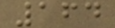164
